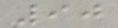90
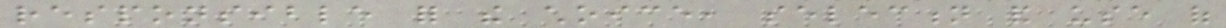responsible for the choice, selection and use of
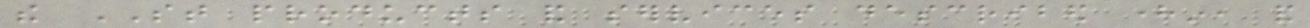the ST products and services described herein, and
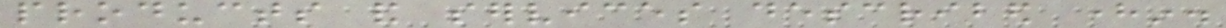products and services described herein.
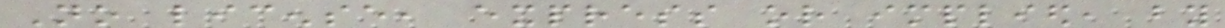No license, express or implied, by
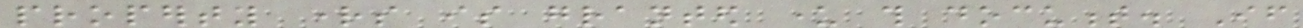property rights is granted under this document. If
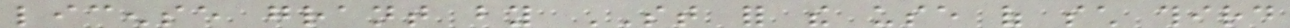license grant by ST for the use of such third
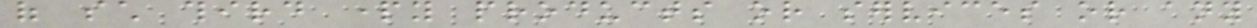of such third party products or services or any
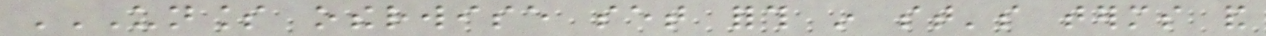UNLESS OTHERWISE SET FORTH IN ST'S TERMS AND
